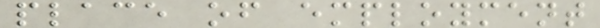place of employment
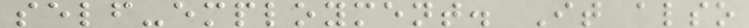self-employment. It also
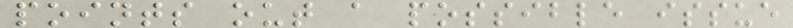points out a possible issue
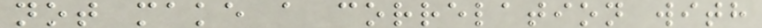not make a correlation with
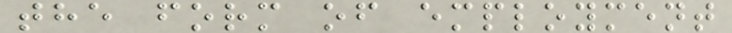the form of employment
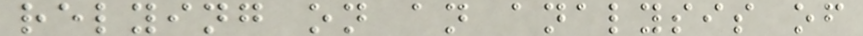relying on an analysis of
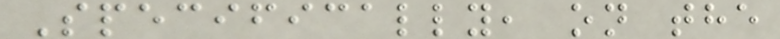Specifically, on the
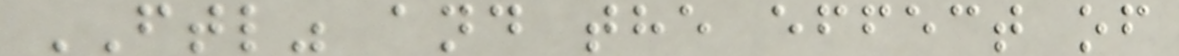FTL" and the effect of
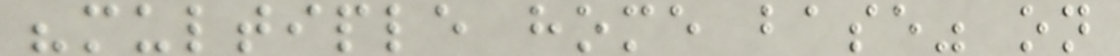"multiple home base" on
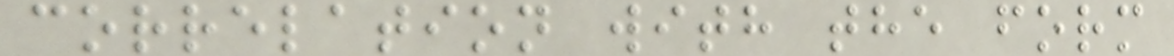correlation with the form
